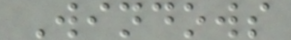Windows
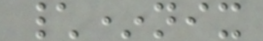\*nix
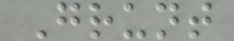Grunt
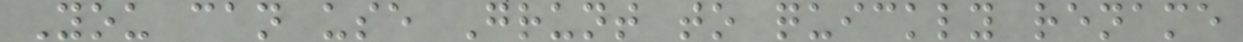You can use Grunt to quickly rename
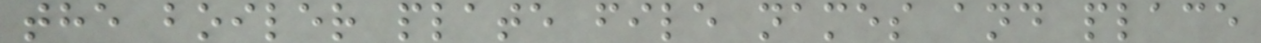the boiler plate file names and place
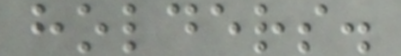holders.
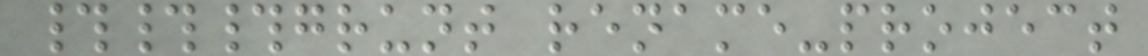###grunt rename-project
